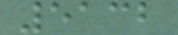5132
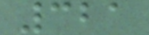321
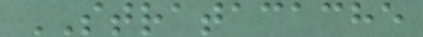STRATACACHE
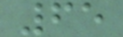65
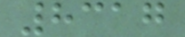8317
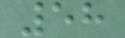58
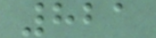821
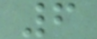6
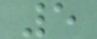5
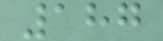187
